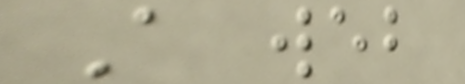A web
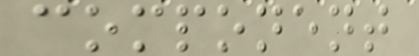component
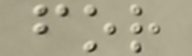for
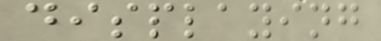displaying
